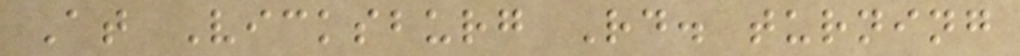At Vicksburg Rd. turning
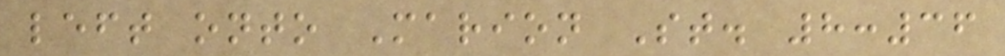left onto Marion St. 8:36
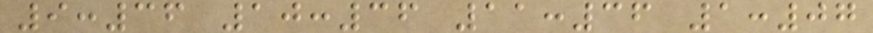9:36 10:36 11:36 1:07
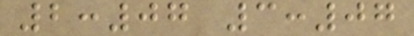2:07 3:07
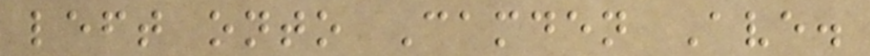left onto Camden Ave.
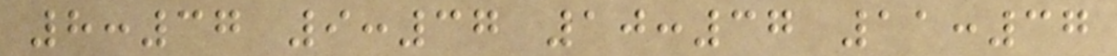8:37 9:37 10:37 11:37
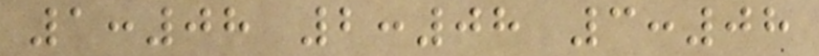1:08 2:08 3:08
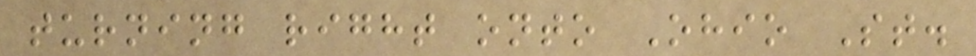turning right onto Ohio St.
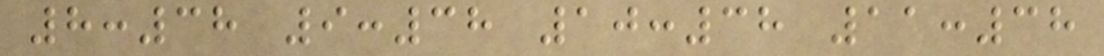8:38 9:38 10:38 11:38
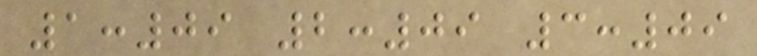1:09 2:09 3:09
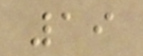19
